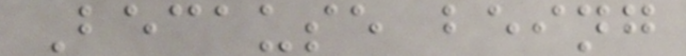Because being
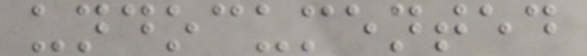undocumented
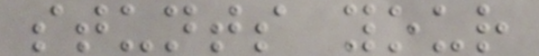stunts your
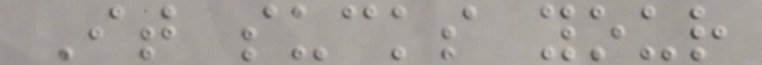It sucks your
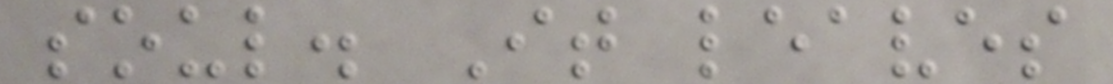soul. It leaves
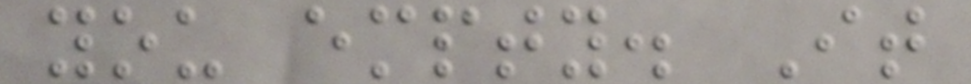you empty. It
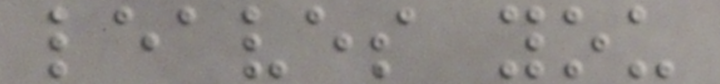leaves you
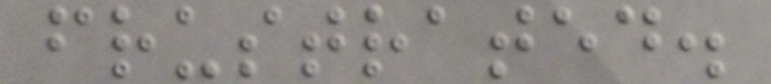frustrated.
